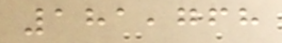181,768
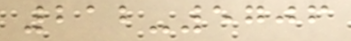212-5706
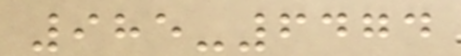985-6474
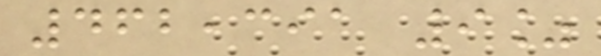462,391 9%
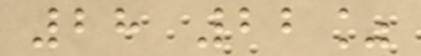28 22%
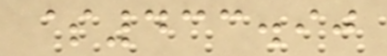$433.90
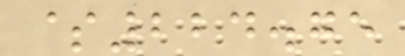$224.75
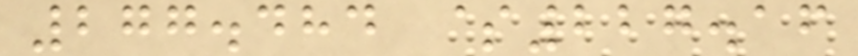277.484 $227.16
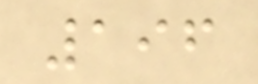196
